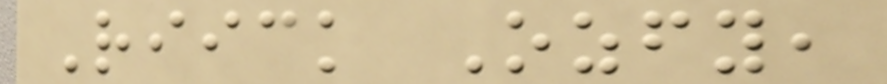Riick Ozfy,
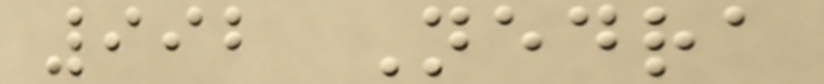992 Nedra
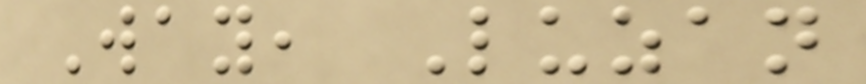Way, Luzan
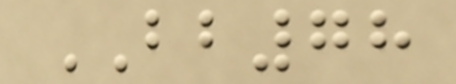BB78
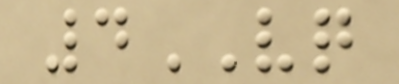4VQ
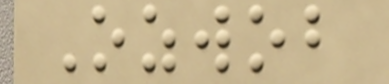Ozwob
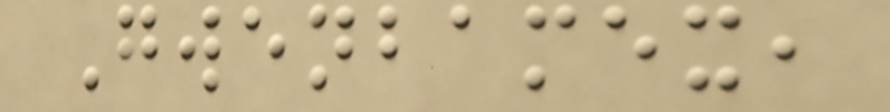Gwenbamex,
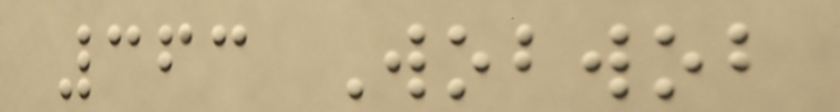363 Wobwob
